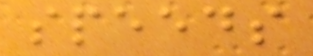speeds
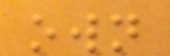own
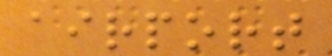airport
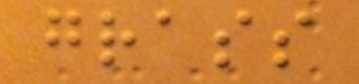grass
